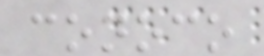conoco
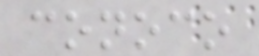conoco
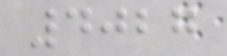4027
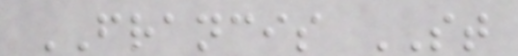FRANCIS ST
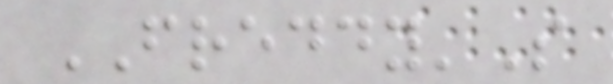FREDDY'S
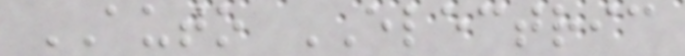AUTO ELECTRIC
